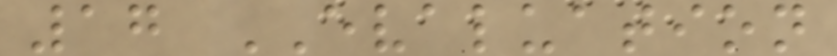17 EVALUATION
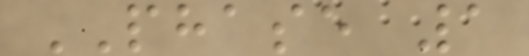PHASE 1
